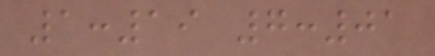1:19 7:01
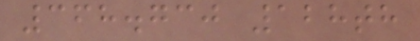368.730 128th
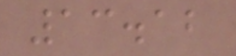13.12
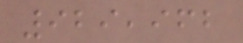929,962
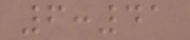6:41
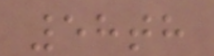58th
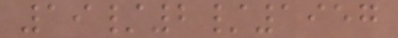19/2/1957
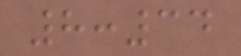8:34
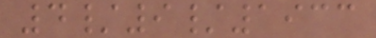4/9/1933
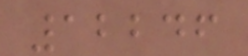12246
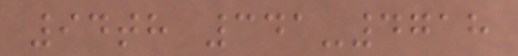94th 341-4718
